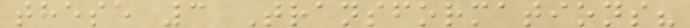these 3 Transformations?
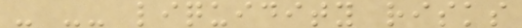- -- liquidity risks
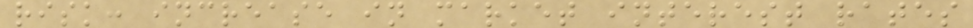risk: increase in market interest rates
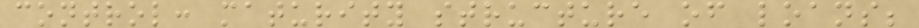control: maturity structure of loans;
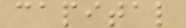capital
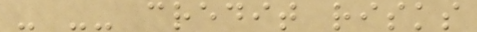- -- credit risks
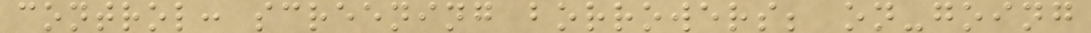control: screening borrowers; on-going
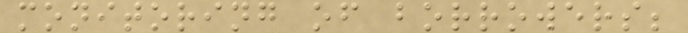monitoring of borrowers;
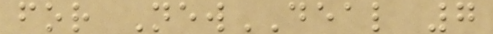for NewDEAL 7
